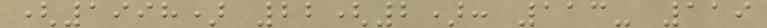(1998) 22(2): 113- 119
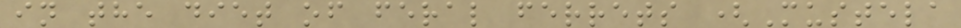in the diet of feral ferrets (Mustela
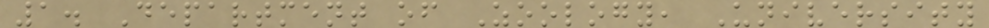1. Department of Zoology, University
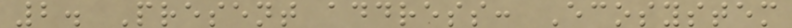2. Present address: Ecosystem
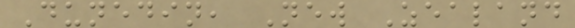Dunedin, New Zealand
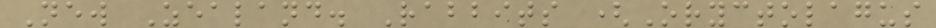New Zealand. Rabbits (Oryctolagus
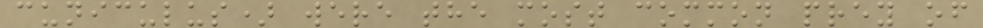cuniculus) were the most common prey of
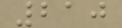210
